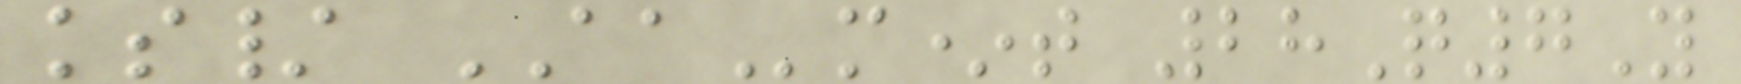ks/ AAm*t 28Q7Y
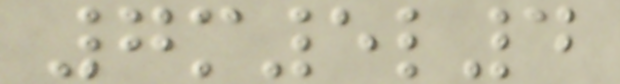7m5l4
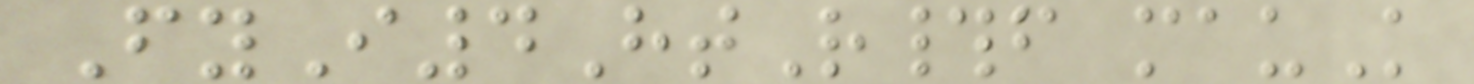FyI4HtR#f mauK
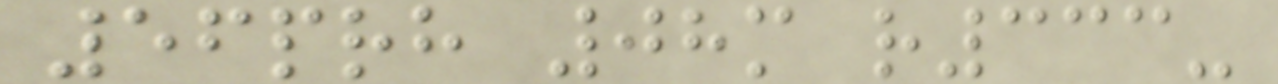56prh 08m r333-
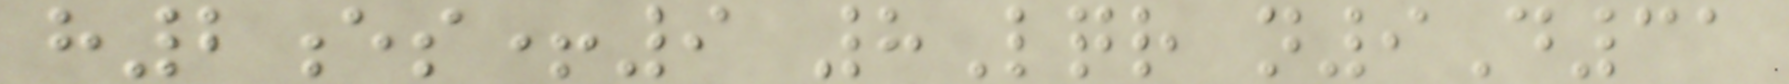h2es+9 8Lqr n9D31
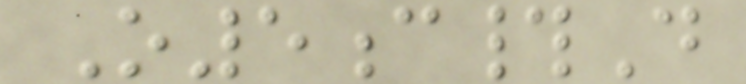O5c#D
